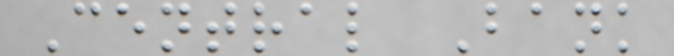Central Bank
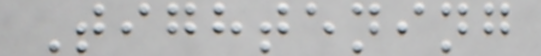Tightening
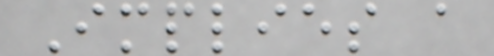Implies a
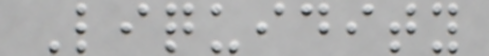Liquidity
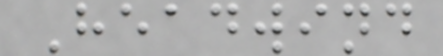Headwind
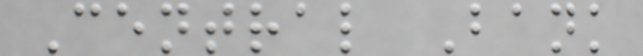Central Bank
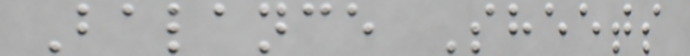Balance Sheets
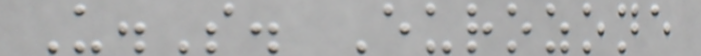U.S. Eurozone
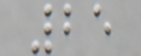25
